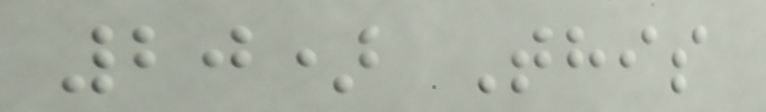20) This
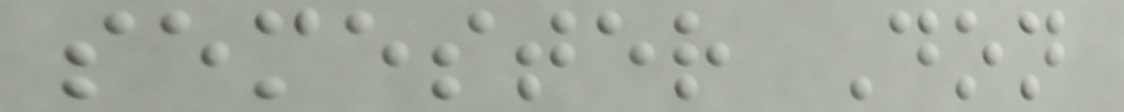semester Don
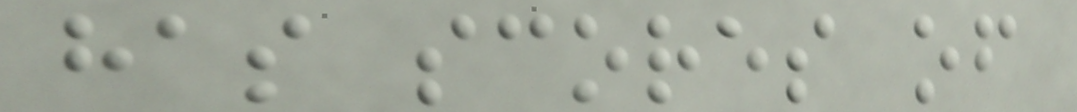has scores of
